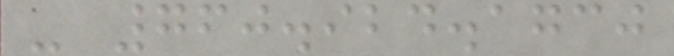- 760.924.1730
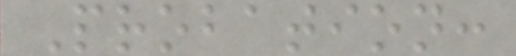Probation:
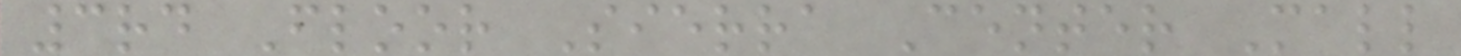3rd Floor Sierra Center Mall
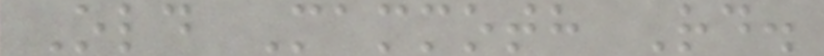Old Mammoth Rd.
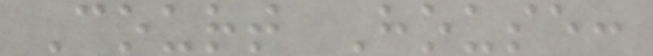Court House:
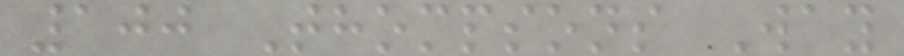100 Thompsons Way
